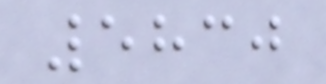5830
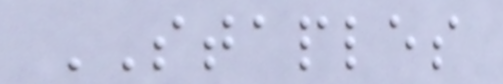STAPLES
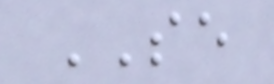SE
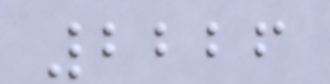2226
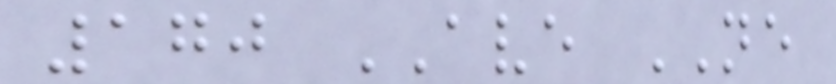170 AVE NE
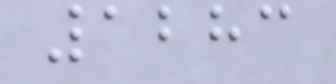1283
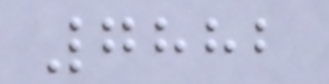7882
